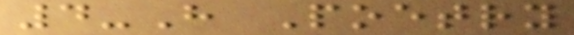4-H Poetry
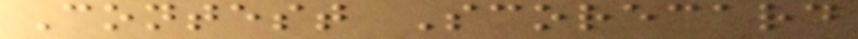Contest Scorecard
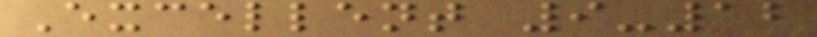Excellent 9-12
